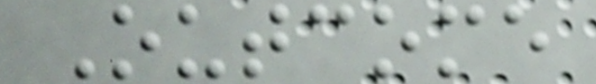Outcome
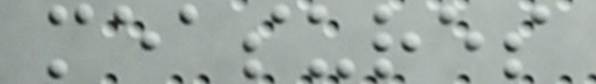measures
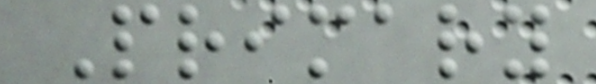Primary
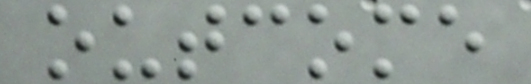outcome
